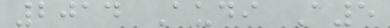2014 Audi A5
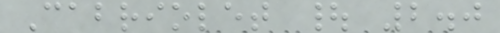Cabriolet | 2.0
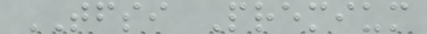TFSI Premium
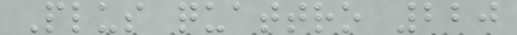Plus quattro 220
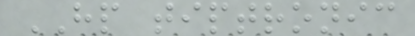HP tiptronic
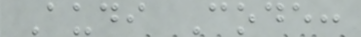Audi Code:
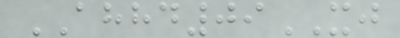AHHD09XJ
